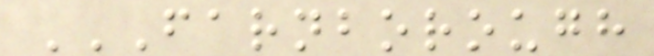FARNBOROUGH
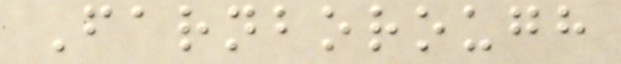Farnborough
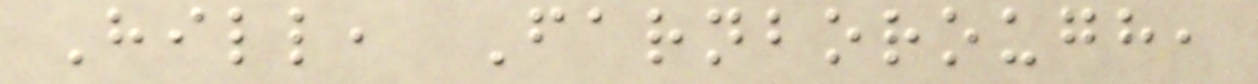Hill, Farnborough,
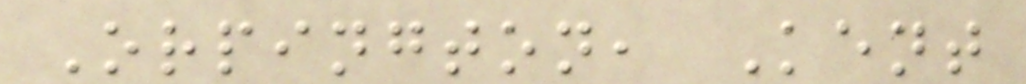Orpington, Kent
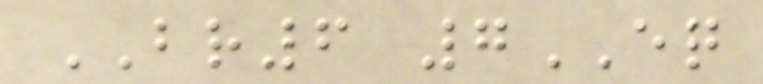BR6 7EQ
